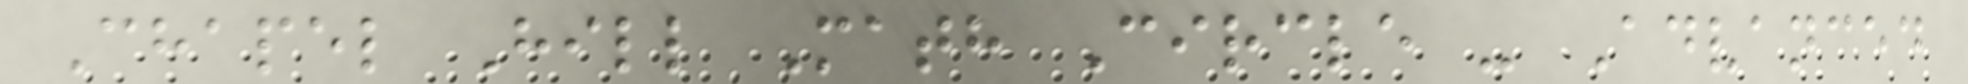Chapel Hill Math Circle - Advanced
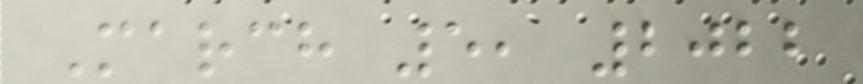March 5, 2022
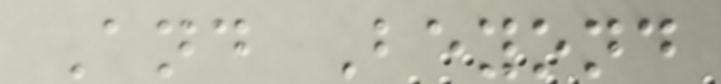And Beyond
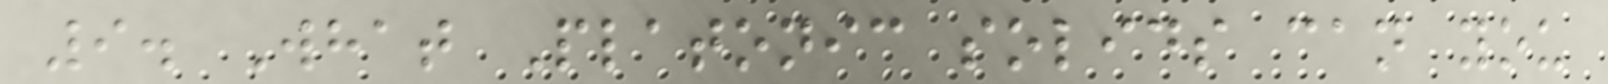9. What Platonic solids can you
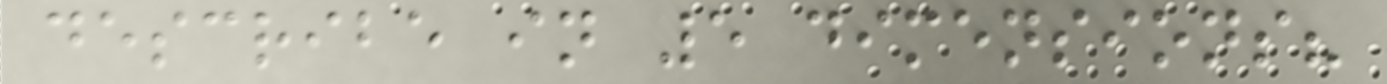describe in 5 dimensions?
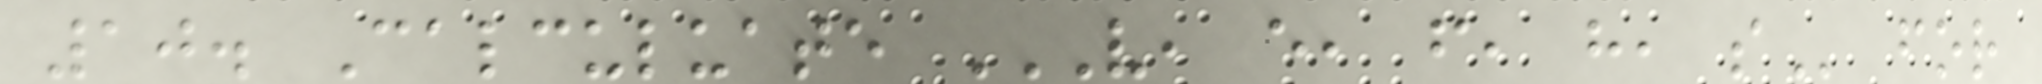10. Calculuate V, E, F, H, S for
